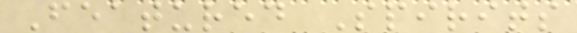Featured Spirits
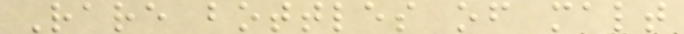Rare bottles of malt
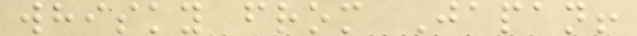whisky from Japan!
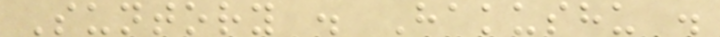Suntory . Hakushu .
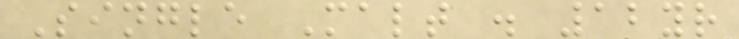Single Malt . 12yr
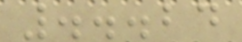...24
